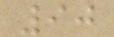90
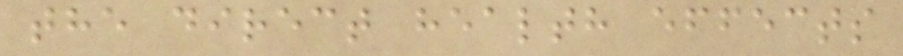the direct health effects
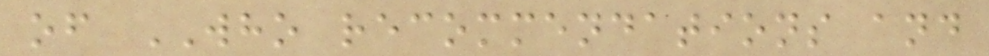of WHO recommendations and
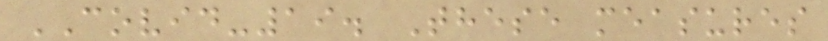COVID-19. These measures
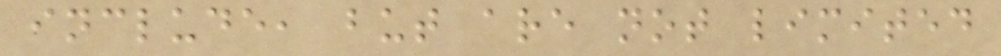include, but are not limited
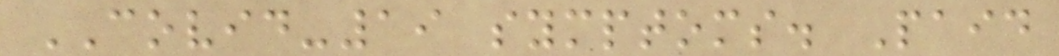COVID-19 symptoms. Paid
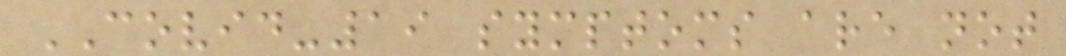COVID-19 symptoms are not
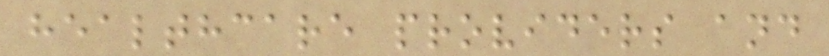healthcare providers and
